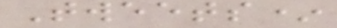Tweets*
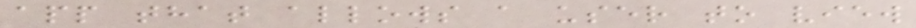app that allows a user to view
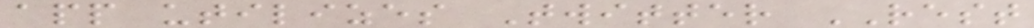app utilizes Twitter REST
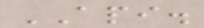API.
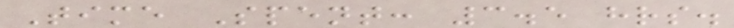Time Spent: 3.5 hrs.
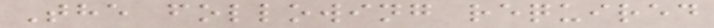The following required
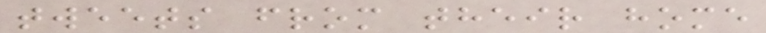tweets from their home
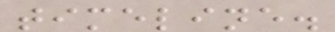timeline.
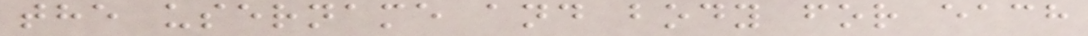the username and body for each
